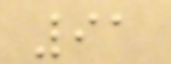91
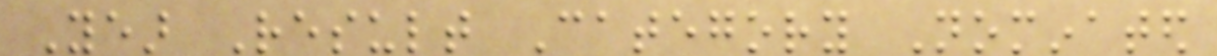Year Result Category Nominated
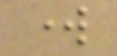work
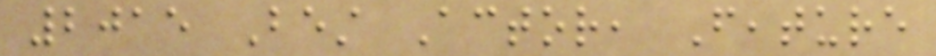2015 Best Actor, Feature
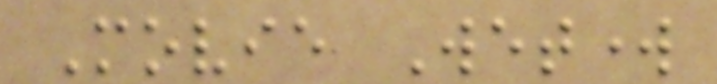Movie Wetwork
